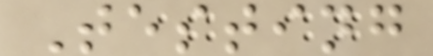Testing
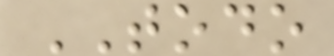TODO
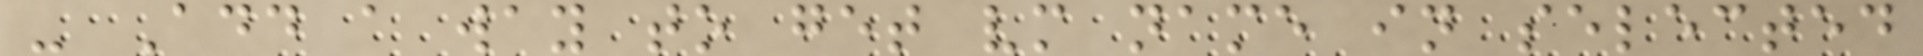- Add a way to get vm name in selected
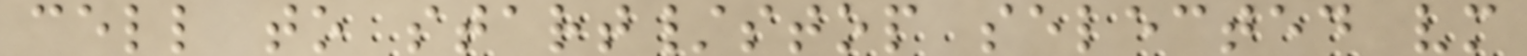cell to start/stop selected vm
